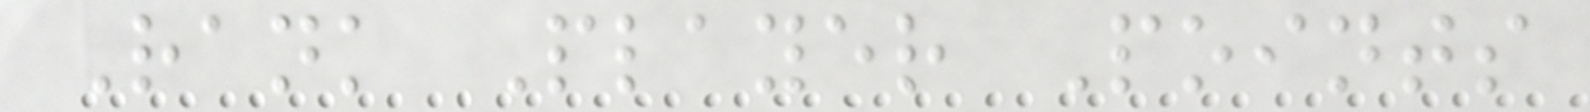Rank Player Points
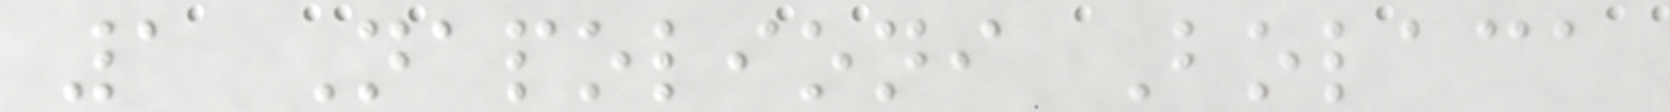1 Napolioni Bolaca
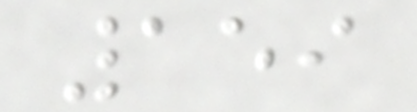159
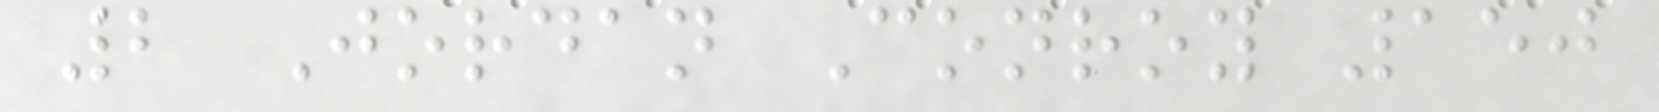2 Jordan Conroy 150
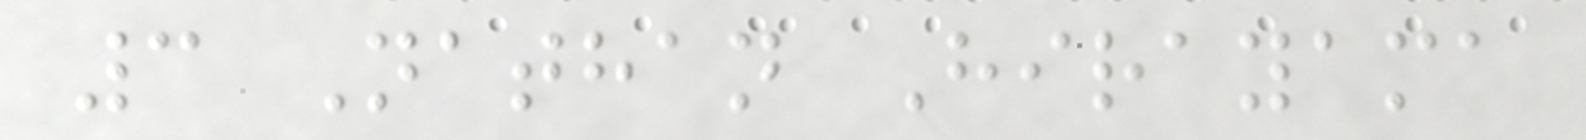3 Nathan Hirayama
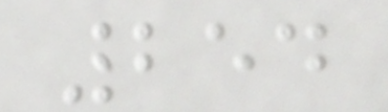254
